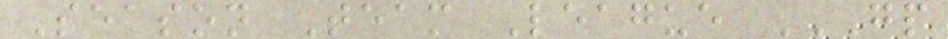Season Team League GP
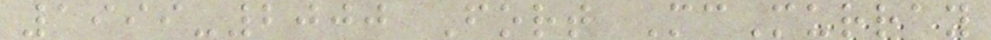1999-2000 Fort McMurray
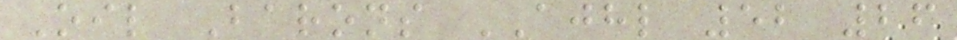Oil Barons AJHL 52 26
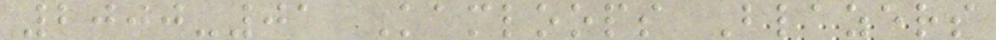2000-01 Kamloops Blazers
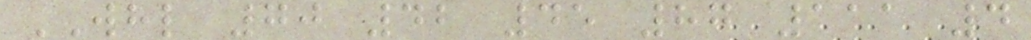WHL 70 42 45 87 111 4
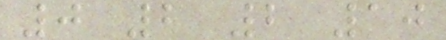0 2 2 10
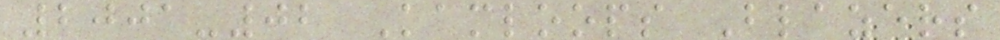2001-02 Kamloops Blazers
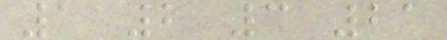1 2 3 21
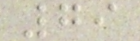79
